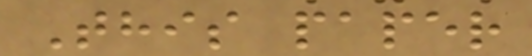This paper
